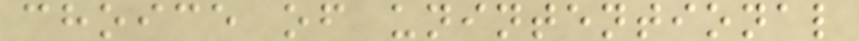choice of unintentional
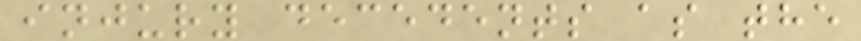injury decedents as the
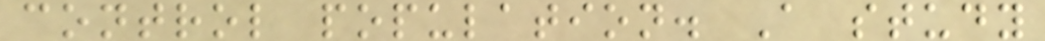control population. A study
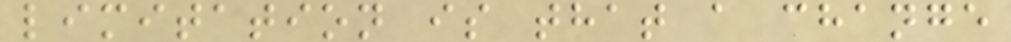limitation is that a change
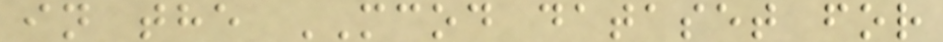in the MCOD dataset for
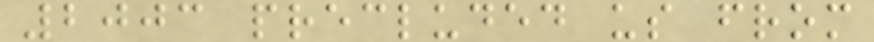2003 precluded us from
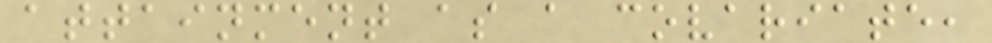attainment as a covariate,
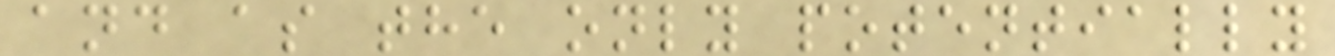and as the only potentially
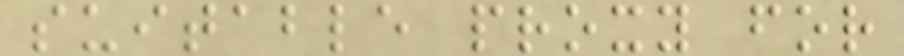suitable proxy for
